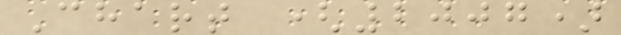Chart (2007)
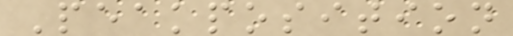Peakposition
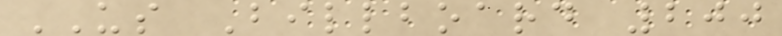US Billboard 200
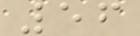56
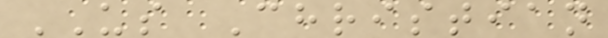US Christian
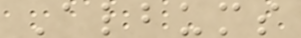Albums
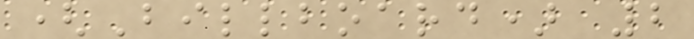(Billboard) 2
